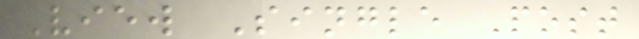View Single Post
